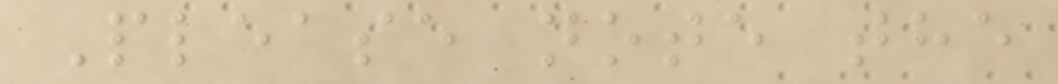Please note the
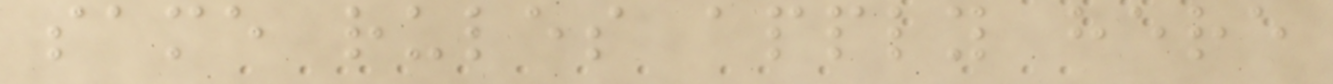same rules apply here
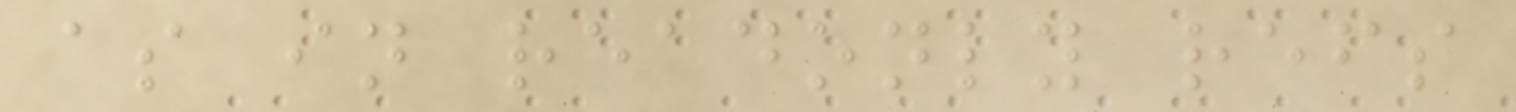as in readonly refs
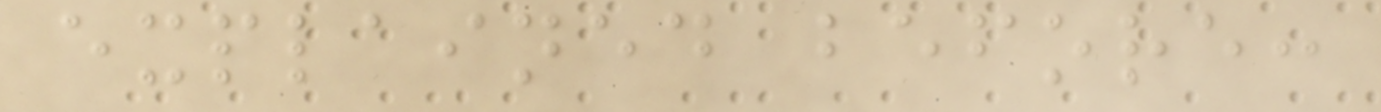explained before:
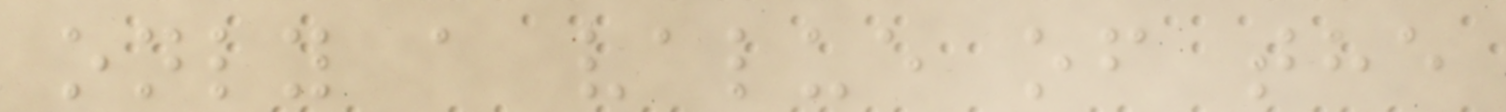only a value of the
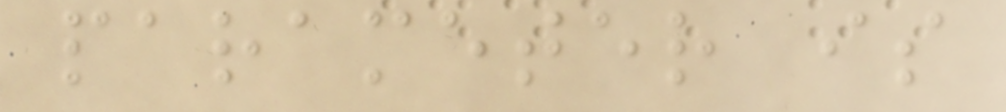parameter is
